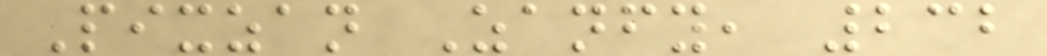Pixzan Zanfy, 232
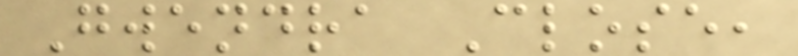Gwendra Close,
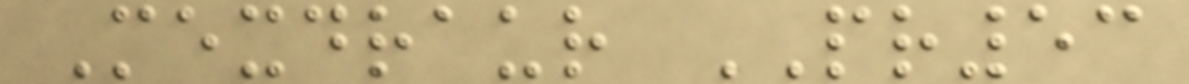Mexdraur PR53
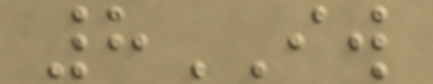8IW
